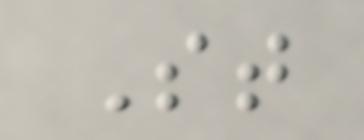St
